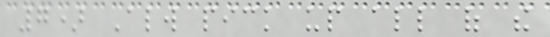7) Always pick up all of the
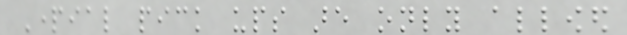Partial pick ups are only allowed
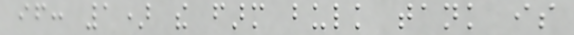if: 1) the farm bulk tank is
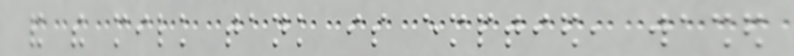and the milk tank is emptied, washed
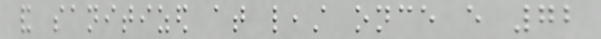and sanitized at least once every 72
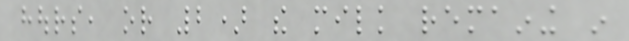hours, or 2) the milk remaining in
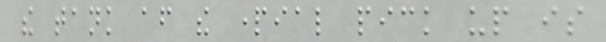the tank after the partial pick up is
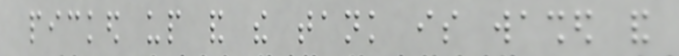picked up and the tank is washed and
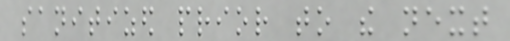sanitized prior to the next
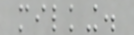milking.
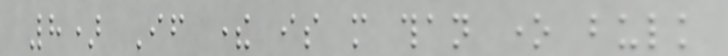8) If there is more than one bulk
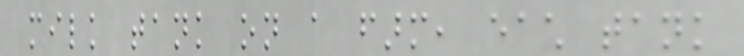milk tank on a farm, each tank
